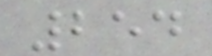254
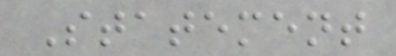Statement
